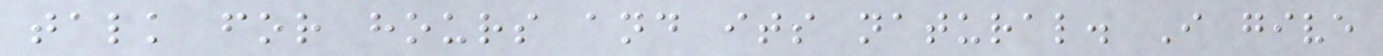talk for hours and its natural. I give
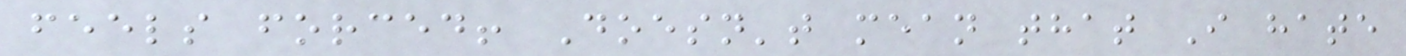feels forced! Doesn't mean that I hate
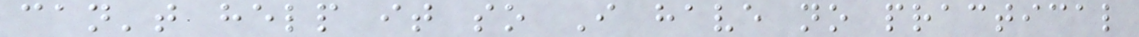can't help it so I have no practical
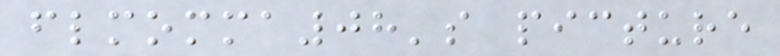flmomma08's picture
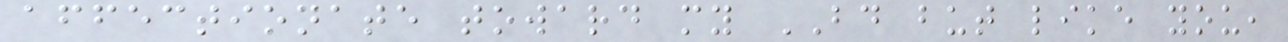affectionate toward my BD but like you,
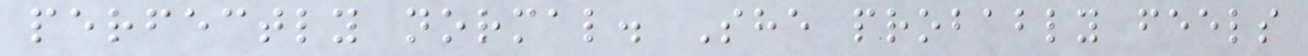perfectly normal. She probably feels
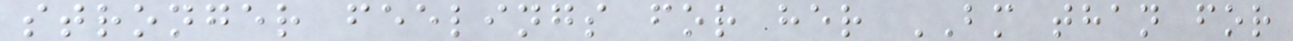stronger feelings for her BM than for
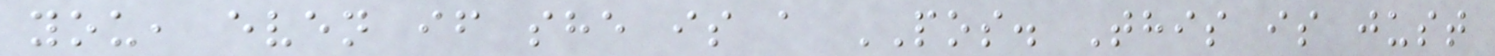you, even if she is a POS. This is just
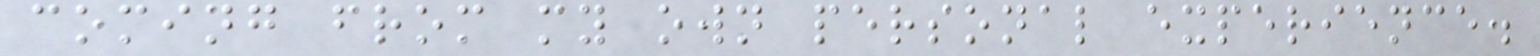coming from my own personal experience.
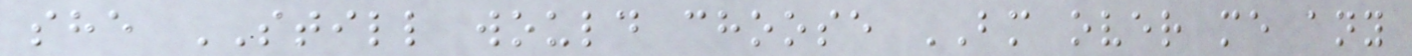she STILL would choose BM over me any
